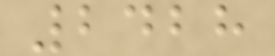2428
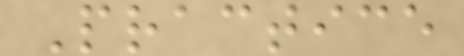Practice
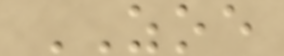ZOE
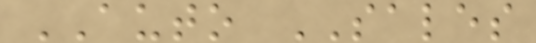AUTO SALES
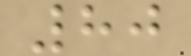80
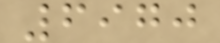6970
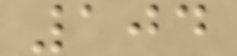104
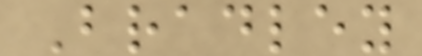Bradley
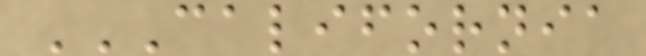CALIFORNIA
